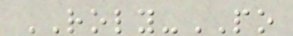ROLY-PO
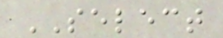SELECT
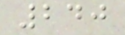240
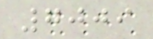7009
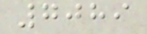7089
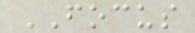FOCUS
